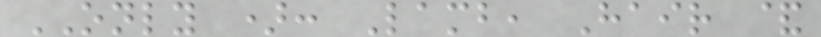ONLY ): Lamb, Hair &
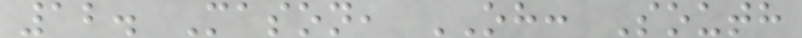12. Mason, OH: South
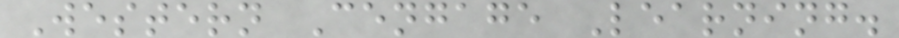Western Cengage Learning.
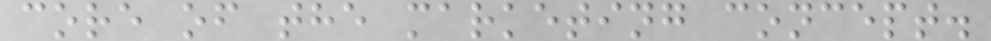core of the marketing concept.
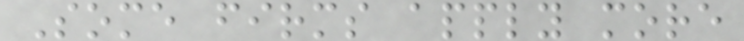Some firms apply more
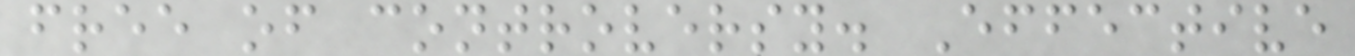free of controversy. Effective
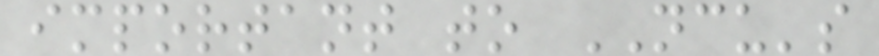important to NCU's
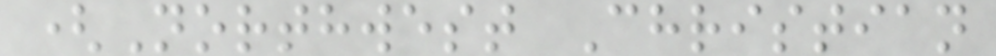(Northwest Christian
